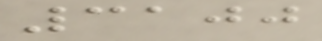3100
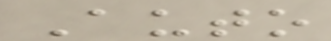Auto
